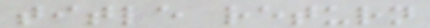title return
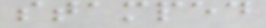stamped
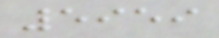5959
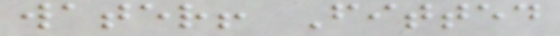water! Fitted
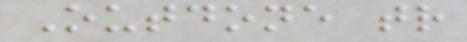Outdone tr
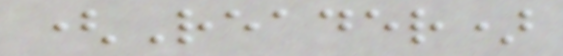(Reader)
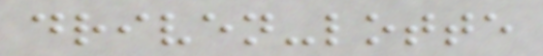driven-lotte
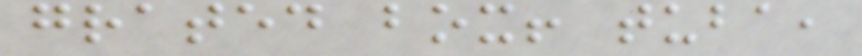grated box! tuba,
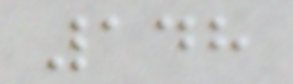148
